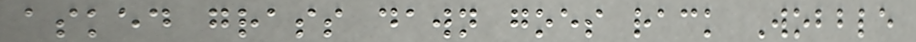asked grass dawn goes rack Wobble
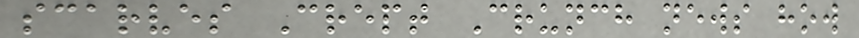scarves Crept Crunch news how
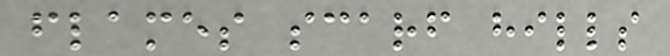flames scarf hills
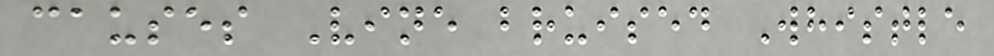causes Vine bruised Whistle
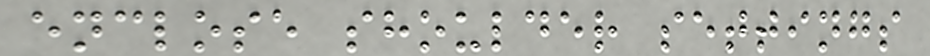enclose shoulder settings
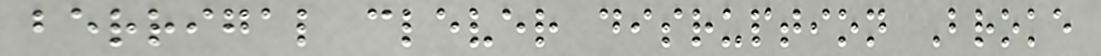berrigal clever disruption Broke
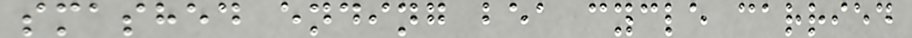smashed ending bea cycle carried
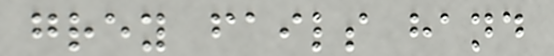grey fails hand
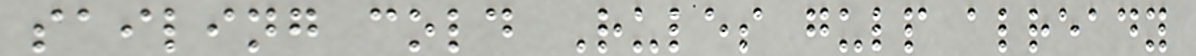sailing cold Rules gulp already
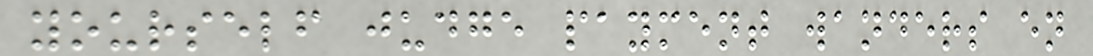yourself judge payment wanders en
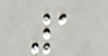1
